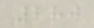280
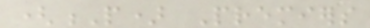(P) Premiers
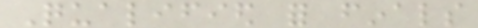Qualified for finals
